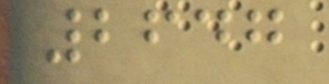2647
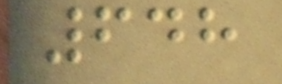648
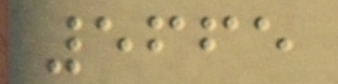5665
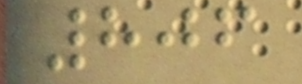806
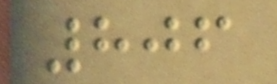806
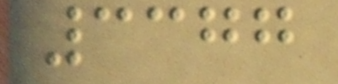3377
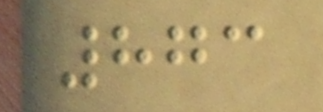873
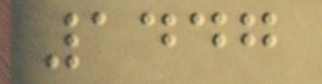1447
